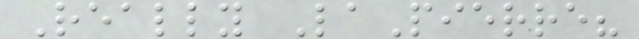Really LaPierre?
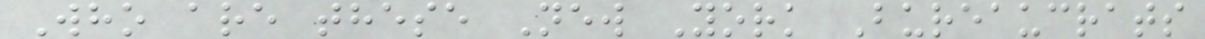Who are these New York Bureaucrats
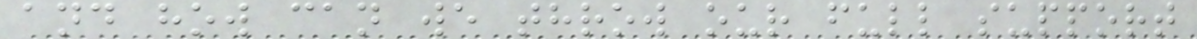and how can we throw our full support
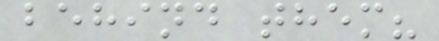behind them?
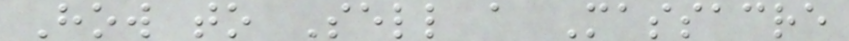How to Sell a Massacre
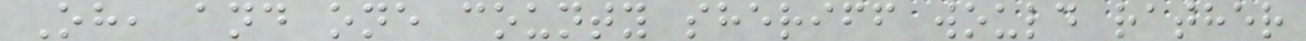Oh, and one county sheriff would rather
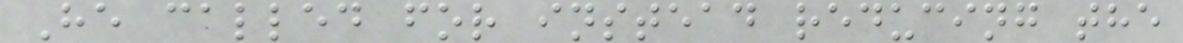He called for instead reducing the
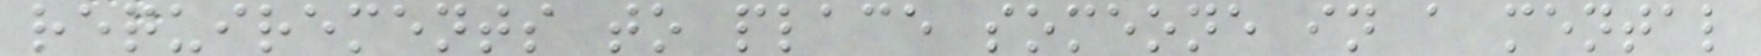requirements to place someone in a mental
